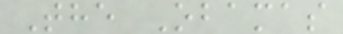The Obamas
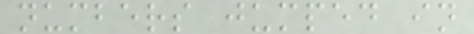numbers jumped in
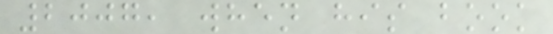2007, when his book
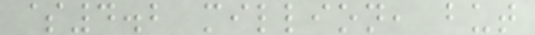$4.2 million, but
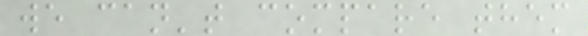we can't compare them
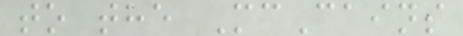to the McCains
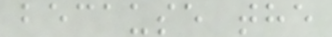because the
